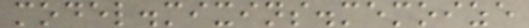model.mixins.memoize
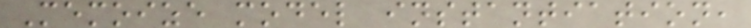Memoize model instantiation,
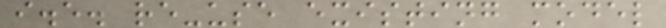i.e. re-use existing model
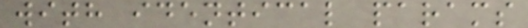with identical params
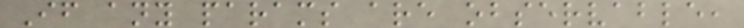If any params are observable,
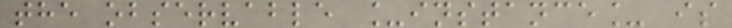the observable _instance_ is
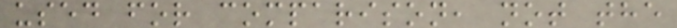used for comparison, not the
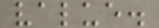value.
